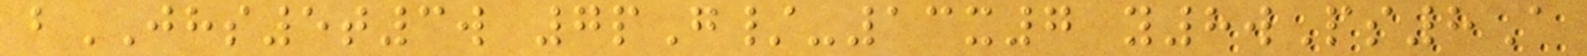bJHS5t3w 7pG/-13x7 y8wPs8A
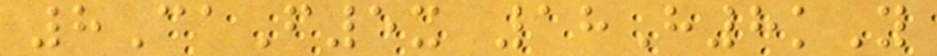8CaF5x 18H8kY
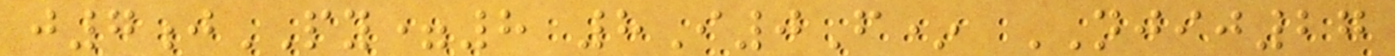j7jPY=8 8I0F* NJIJ27
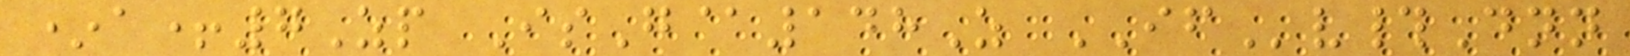*a+7Zp IsG@148Z IFv#Dnn
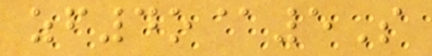zf4o@5S
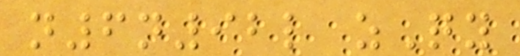n6n92l zQy
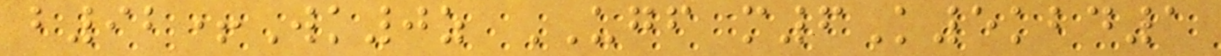b92+Wk0z UGF m6K5kbd1
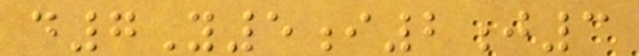d7Y5i2j3
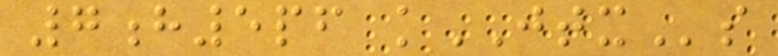7h5pf kJTXs
